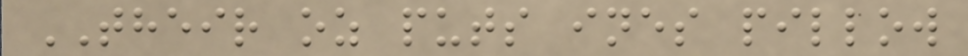THEIR oz puts ines pillow
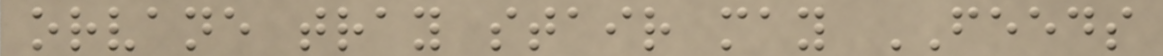orvane tray stair may FEEDS
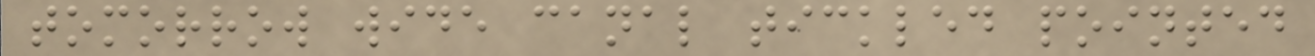tomorrow wide canal tickled pointed
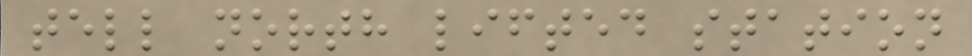tell north lifted station
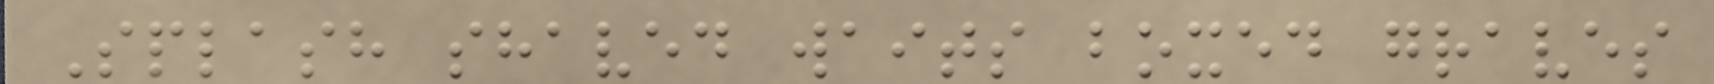Splash shaved waits boxed graves
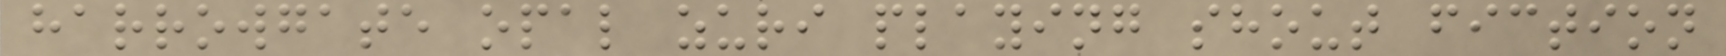harrowgate opal zuri playing shout fiction
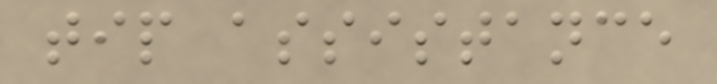tip assistance
